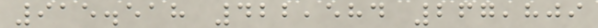915.518 422,584 267,809
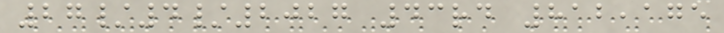27/4/2027 43rd 812,175
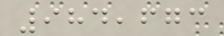984,673
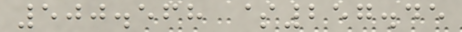500.568 $257.45
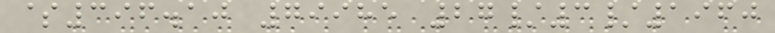$396.10 79985 27/3/1960
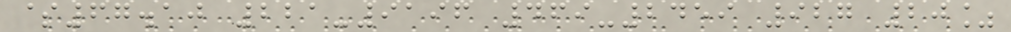$67.10 221-9196 469-2459 927 20%
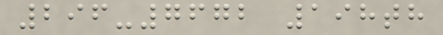296-7672 198th
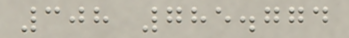308 785.774
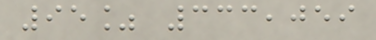95% 333,059
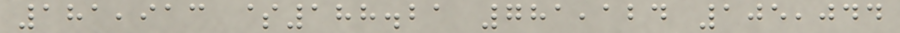181,913 $188.21 781,124 105,044
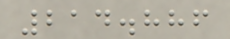214.886
